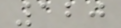120
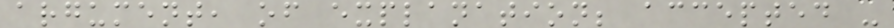argument, of explanation; accepted -
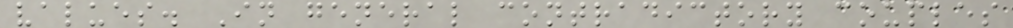values. In general contradictory couples
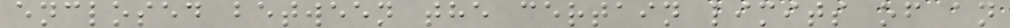enclosed between the certain limits of an
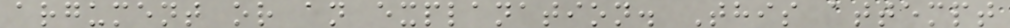argument or an explanation. This attempt
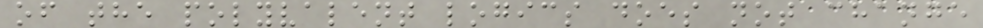of the polyvalent logics does not change
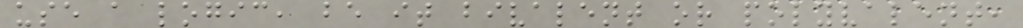use a logic, be it bivalent or polyvalent,
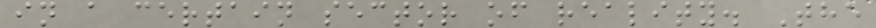in a certain sector of reality. The
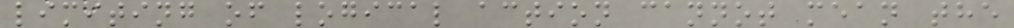limiting of logical action cannot mean the
